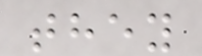they
